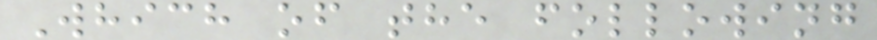Which of the following
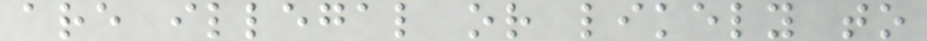are illegal or likely to
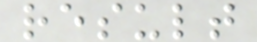result
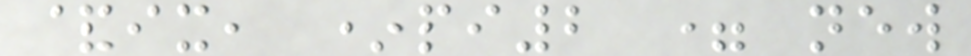&ix, *pi2 = new
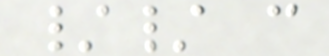// c
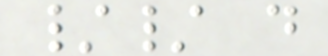// d
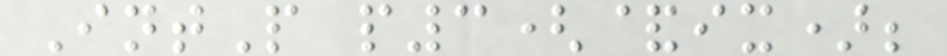IntP p3(&ix);
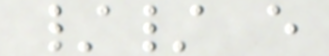// e
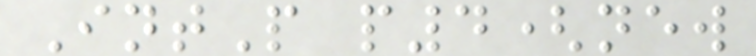IntP p4(new
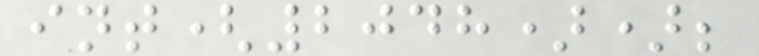int(2048));
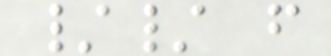// f
